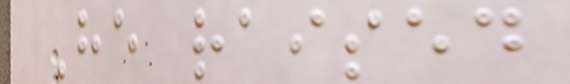He raised
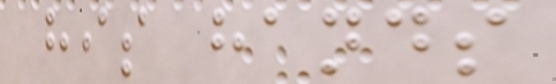his hands
